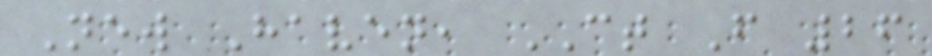New Haven, CT F 26
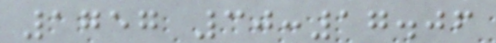1757 30:17.06
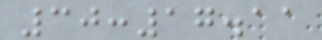30:17.11
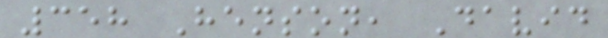358 Henson, David
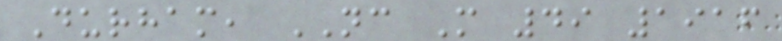Durham, NC M 49 1916
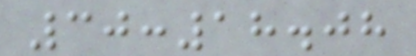30:18.08
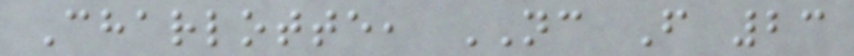Charlotte, NC F 23
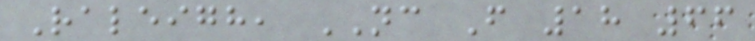Raleigh, NC F 18 66
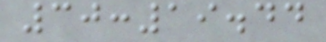30:19.44
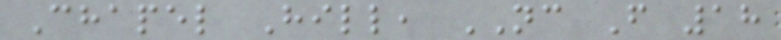Chapel Hill, NC F 18
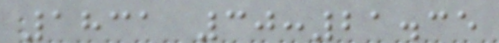1831 30:21.35
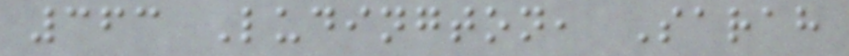363 Ludington, Sarah
